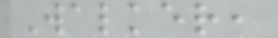Walker,
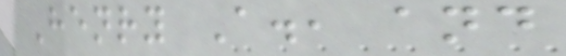Henry A., and
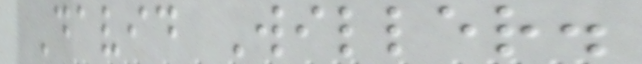David Willer.
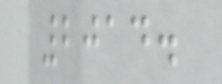2014.
